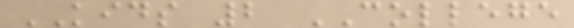KIDS 2 COLLEGE
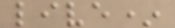live*
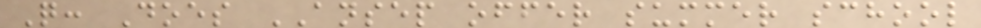Q: Does ANSEP offer summer school
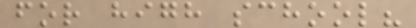for high school?
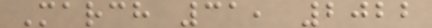March 31, 2022
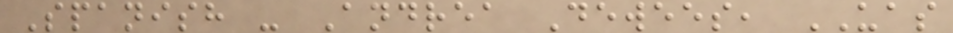Spanish - Andrea Dewees, UAS
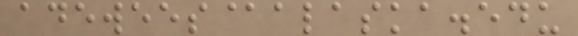adewees@alaska.edu
